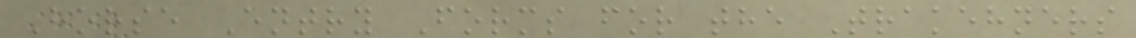Horse Entry Forms for the Trakehners
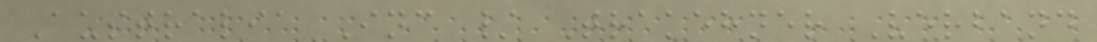Australia Inc / Trakehner Verband
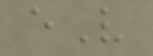eV
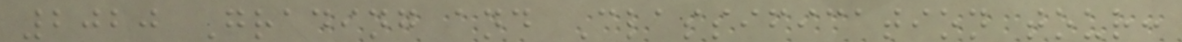2020 Grading and Classification tour:
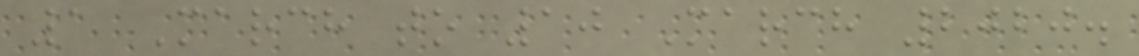1 March to 10 March 2020.
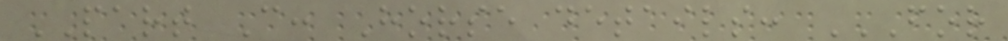PART C: Horse details: FOR
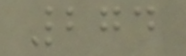274
